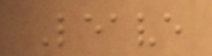Leave
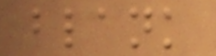blank
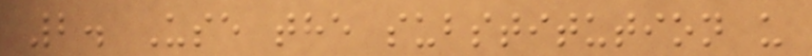2. Use the substitution u
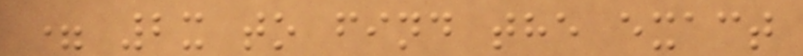= 2x to find the exact
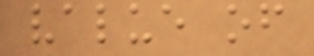value of
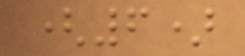(6)
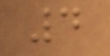4
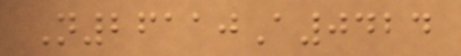N26110A0424
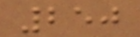250
